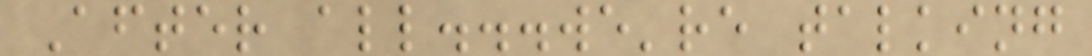After all...we're talking
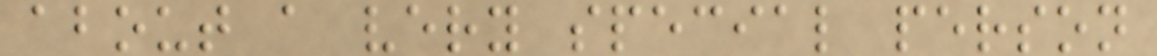about a very special person
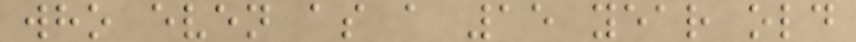who even as a 15 year old
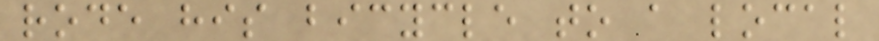rode his bicycle to a local
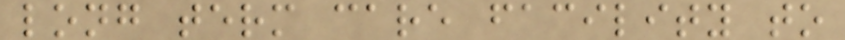long term care facility to
